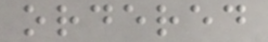ordered
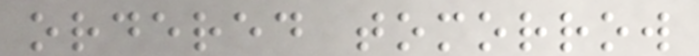ordered tomorrow
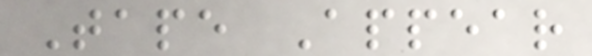Tape Appear
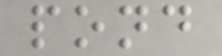pond
